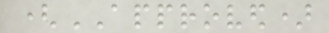(APPROVED)
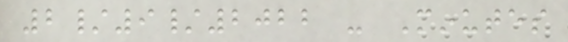2/9/2022 - Minutes
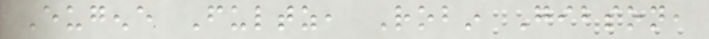Eugene Fultz, Robin Gibson,
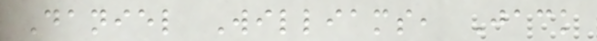Daniel Williams, Jack
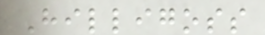Hilligoss
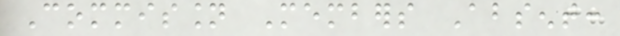Commission Members Absent:
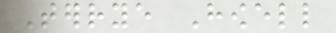Terrye Howell
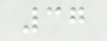37
